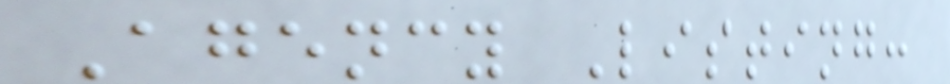Agency Listing:
